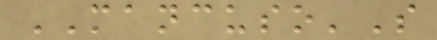MANCUSO'S
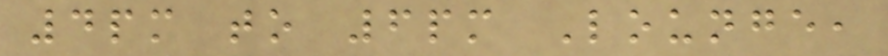4pm to 6pm Lounge,
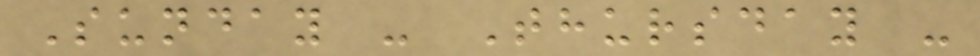Sunday - Thursday -
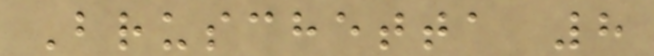Bruschetta 8
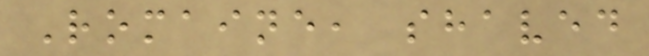Romaine, shaved
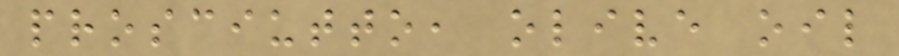prosciutto, olive oil
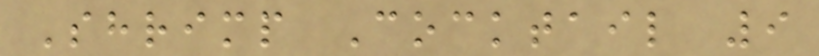Shrimp Cocktail 9
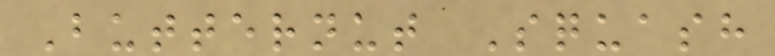Butternut Squash
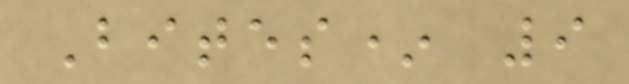Bites* 9
